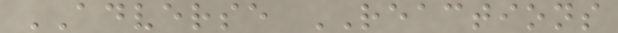ADVERSE REACTIONS
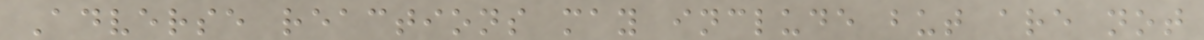Adverse reactions may include but are not
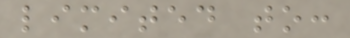limited to:
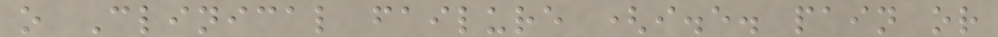o Clinical failure (i.e. pain or
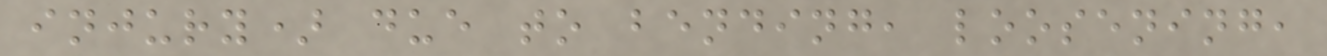injury) due to bending, loosening,
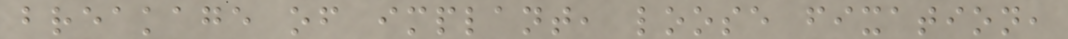breakage of implant, loose fixation,
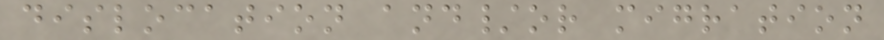dislocation and/or migration
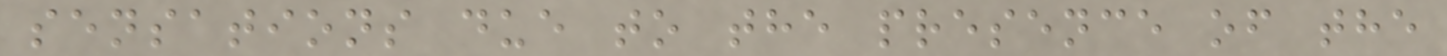sensations due to the presence of the
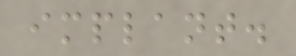implant.
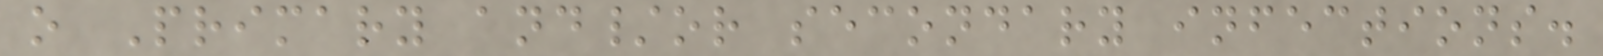o Primary and/or secondary infections.
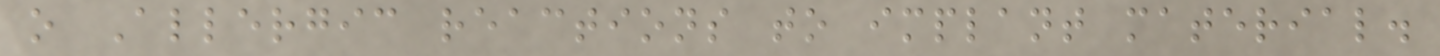o Allergic reactions to implant material.
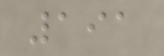191
